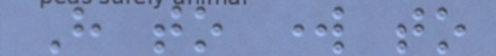Have to work to
